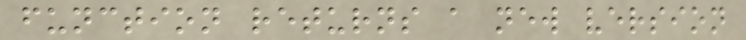function returns a new version
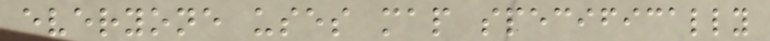everyone uses map specifically
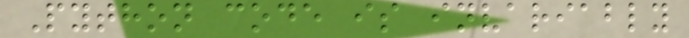Python code is invariably
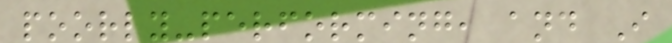poorly-performing, and I
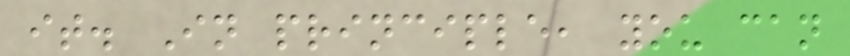it. In principle, you can
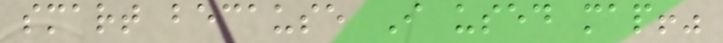smart because I used map!"
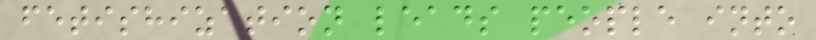fetishization leads people into
